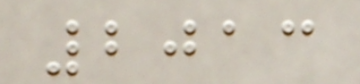2013
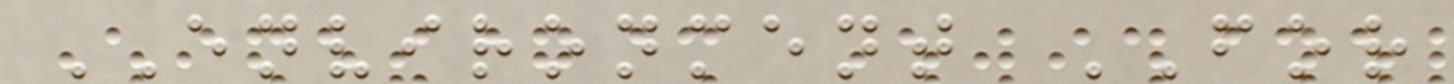ENVIRONMENT FOR
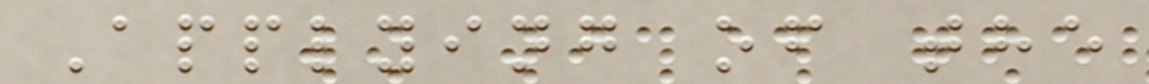Applying of the
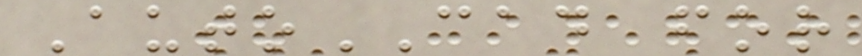AutoCAD for
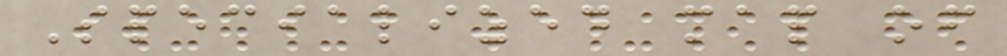Specialized map of
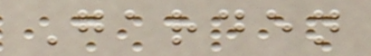Garden
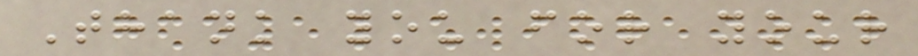Thank you for your
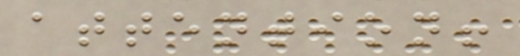attention!
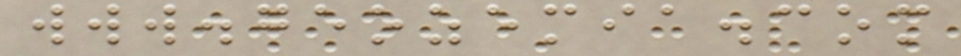www.geozemia.com
